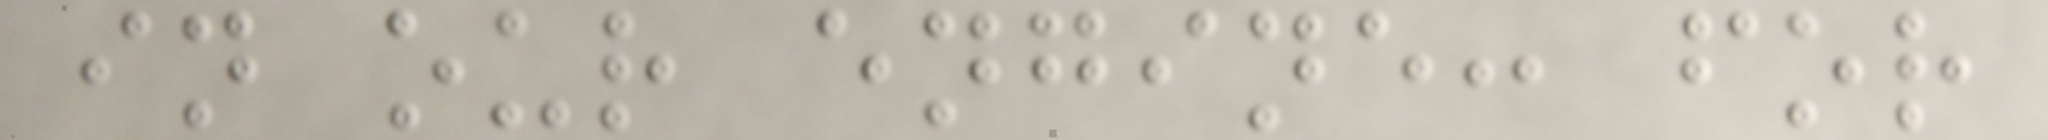in our engine: for
